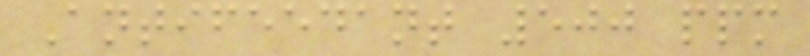Antifeedant 500 ppm
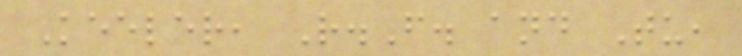Keeler, R.F. and Tu,
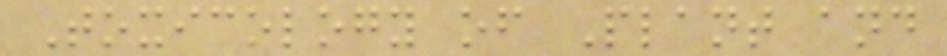Toxicology of Plant and
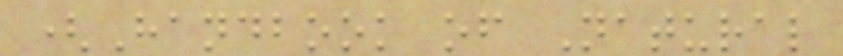(Handbook of Natural
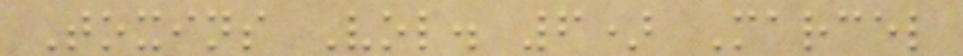Toxins Vol. 6) Marcel
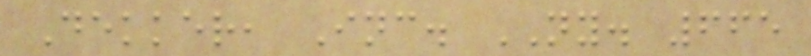Dekker, Inc. NY. 665
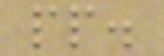pp.
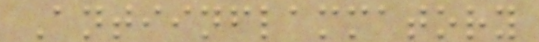Antiinflammatory
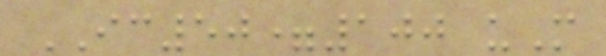IC50=100 uM
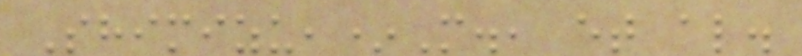Shimizu,*M., et al.
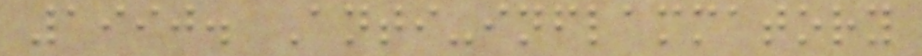1990. Anti-inflammatory
